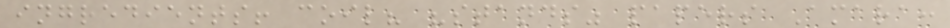ingredients! coil? "stands" papers Amara:
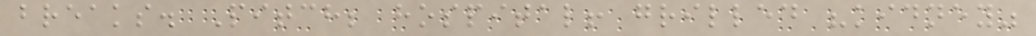breaks. Pitch; hospital! grilled "kidney"
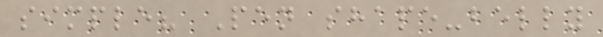simple? Pen shape-belly
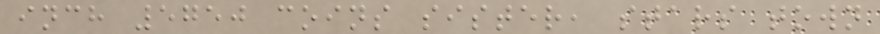inch 5750 coins sister, stars town
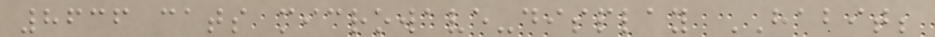8636 cats microwave-display HABIT;
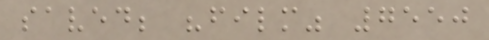saved; "film" 7550
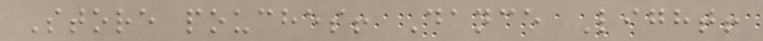Store pouches! Dance Light!
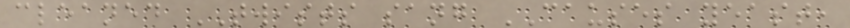cleaned TWISTS sang CAUSES yeast,
